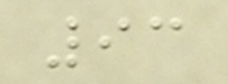93
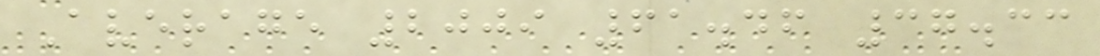Average 2009 61.46 37.33
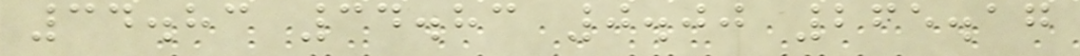34.83 34.83 0.00 265.17
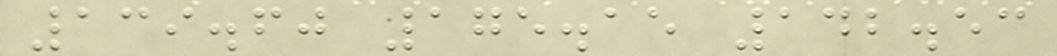139.60 175.15 142.53
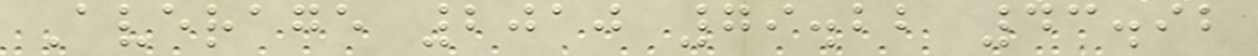Average 2010 79.22 43.92
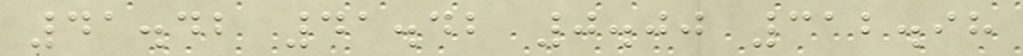41.42 41.42 0.00 312.98
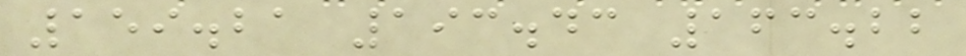159.21 193.43 163.22
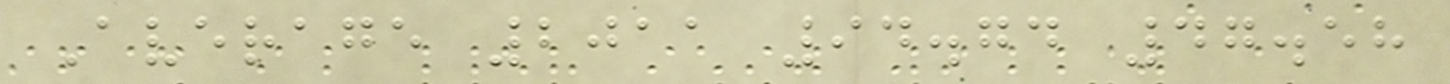Average 2011 94.74 47.58
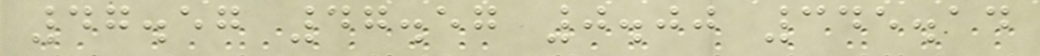47.57 47.57 0.00 345.14
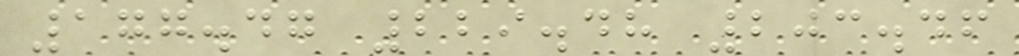177.47 229.48 203.46
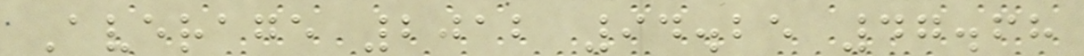Average 2012 94.25 47.68
